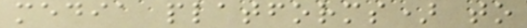media platforms) to
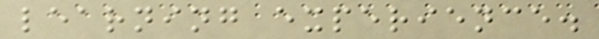learning experience.
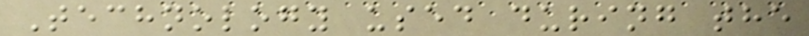Technology used during the
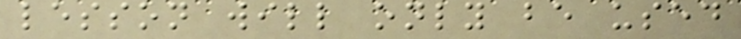lesson will only be used
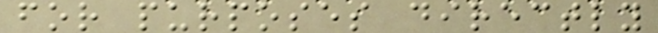for purposes directly
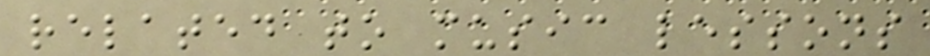related to music lessons
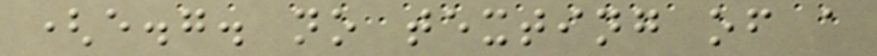(e.g. no texting of a
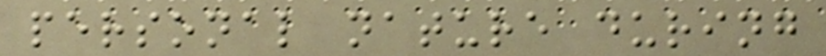personal nature during
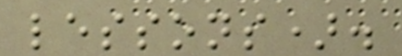lessons).
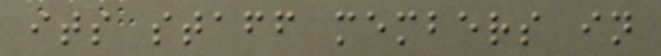its staff members in
